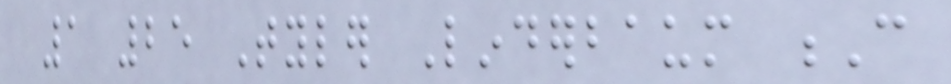1 25 Tyler Linderbaum C
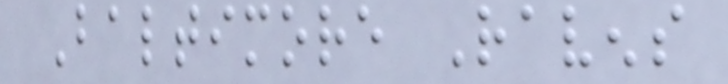Baltimore Ravens
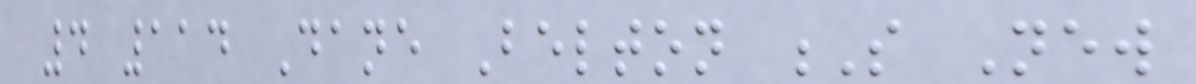4 114 Dane Belton S New
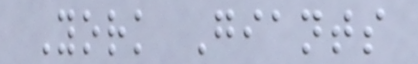York Giants
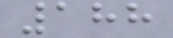188
